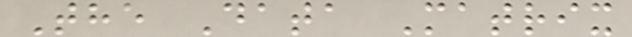The Data Matrix
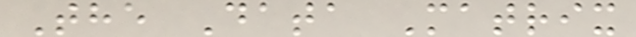The Data Matrix
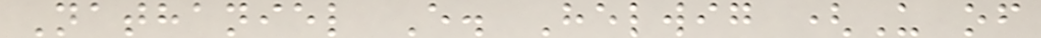Nathaniel E. Helwig (U of
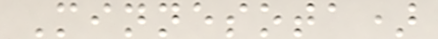Minnesota)
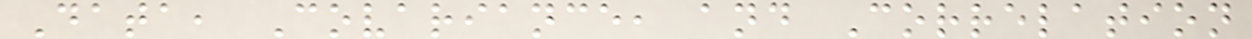Data, Covariance, and Correlation
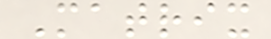Matrix
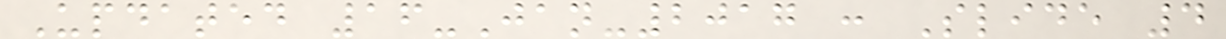Updated 16-Jan-2017 : Slide 4
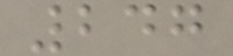247
